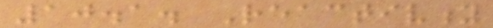10.1. Reactivity
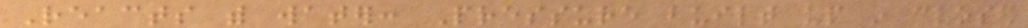Reacts with water: Pressure built up in closed
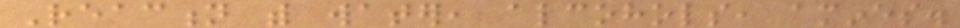Reaction with water, alcohols, amines.
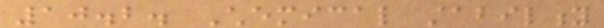10.2. Chemical stability
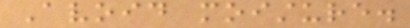Avoid moisture.
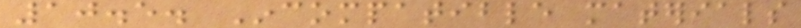10.5. Incompatible materials
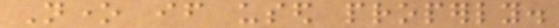None if used properly.
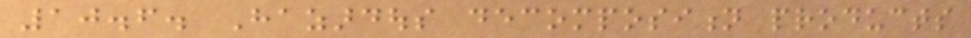10.6. Hazardous decomposition products
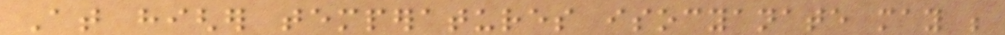At higher temperatures isocyanate may be
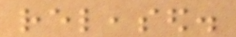released.
